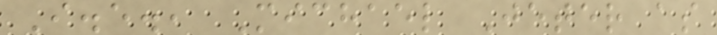I.e., Michael Jeter as
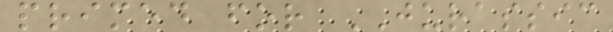primed for JURASSIC
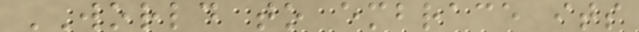WORLD to embrace its
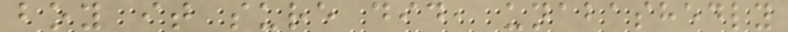boy it sure did, unabashedly
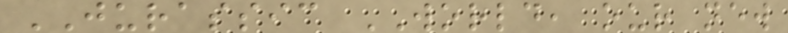JURASSIC WORLD, our new
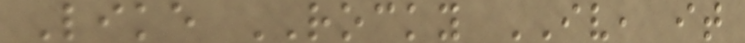Like ROCKY IV, it
